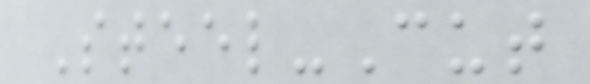Steel-Cut
